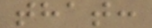that:
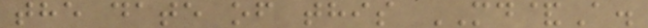the date of this MD&A.
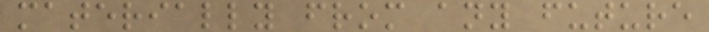materially from any future
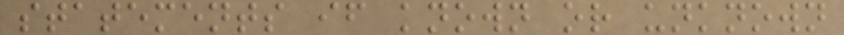statements if known or unknown
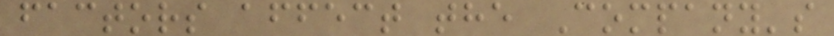factors affect the Company's
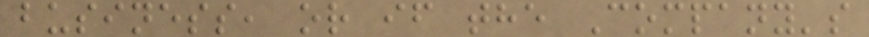business, or if the Company's
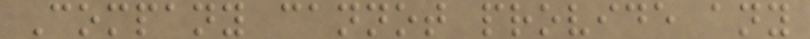Company cannot provide any
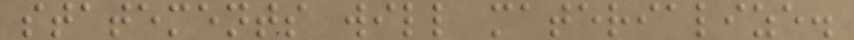statements will materialize.
